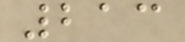213
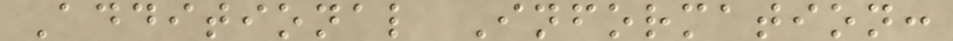Additional Information:
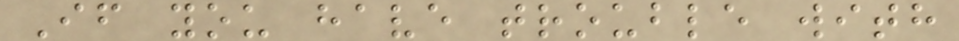If you have trouble with
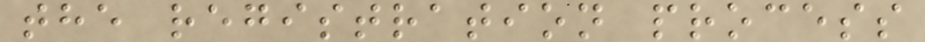the registration process
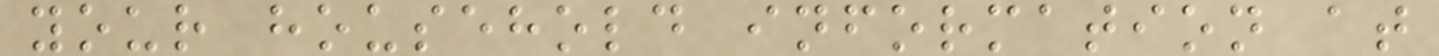your household information at
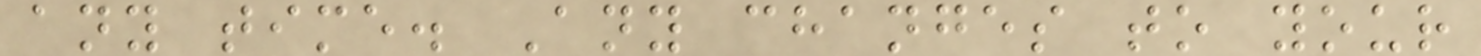any time. Any changes to your
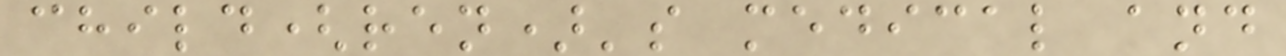child(ren)'s medical and
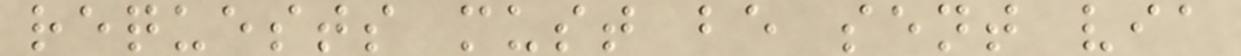requests must be sent via
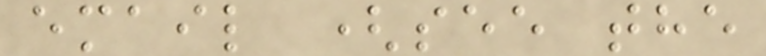email (see the
